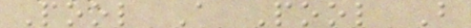Pool A Pool B
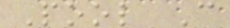Pool C
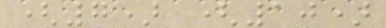(7) (10)
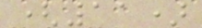(11)
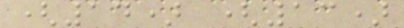(14) (13)
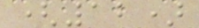(12)
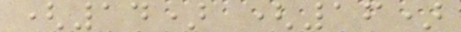(14) (16)
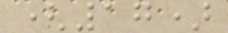(17)
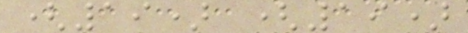(19) (19)
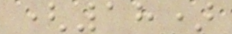(18)
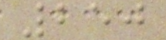250
